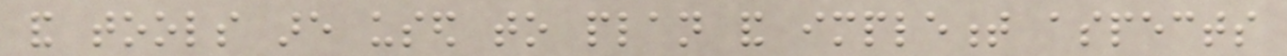and tools are used to plan and implement aspects
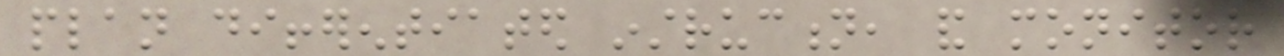plan differentiated instruction, and monitor
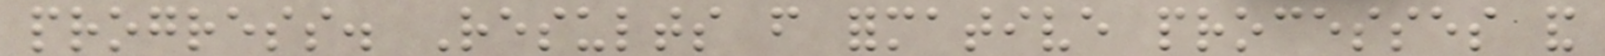progress. Results from formative processes and
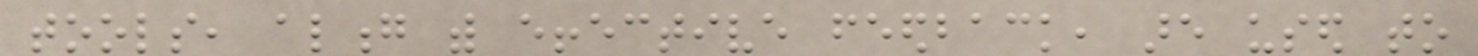tools, along with effective feedback, are used to
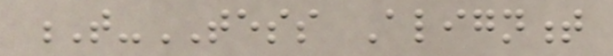T-TESS Alignment
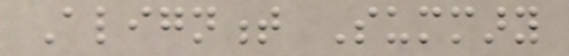Alignment Summary
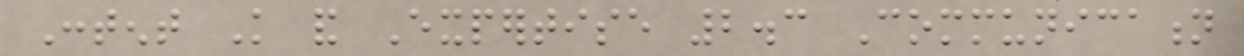Content Knowledge and Expertise 2.3 Communication
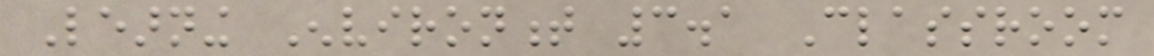Learning Environment 3.1 Classroom
